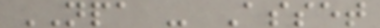NPA - Asset
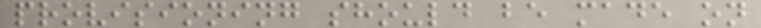provisioning should be made on
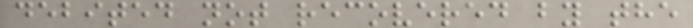debited not recovered by the
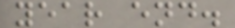year end.
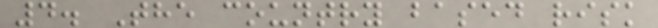4. The country based risk
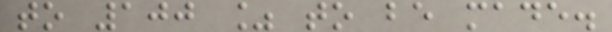to 100 % to be made.
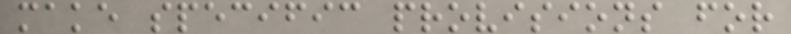make specific provisions for
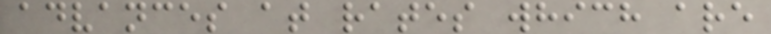advances at rates which are
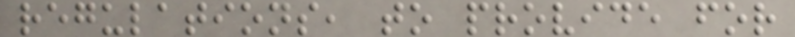regulations, to provide for
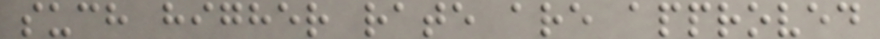such higher rate are approved
